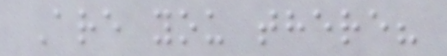Are you there?
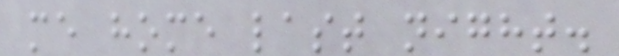me home last night.
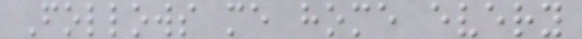Follows me home every
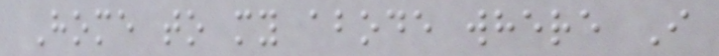Home to my abode where I
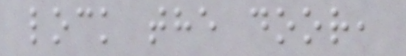lock the door,
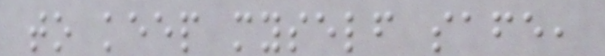to keep myself safe,
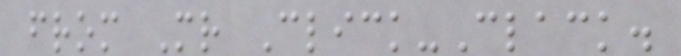from Mr Click-Clack.
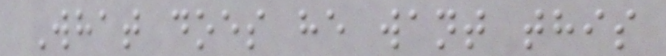What does he want this
